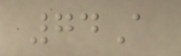74A
